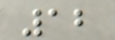12
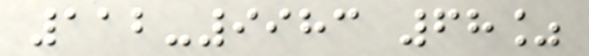112-9983 68%
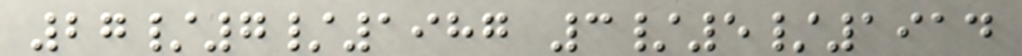27/7/1987 3/5/1914
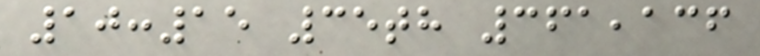10:15 35th 361,136
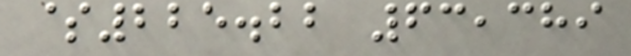$225.22 63,389
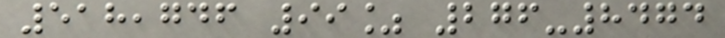518,746 99% 276-8474
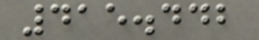415.442
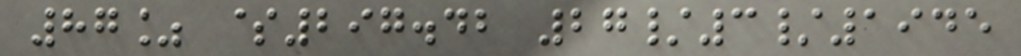87% $297.42 27/3/1945
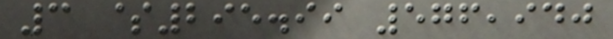3 $295.99 576,940
